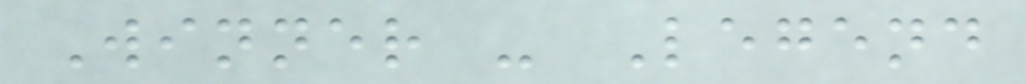Winner - Legend
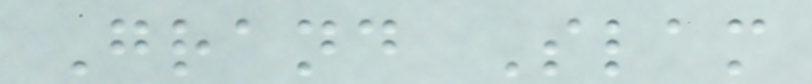Grand Slam
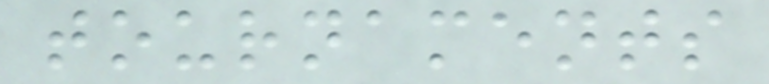tournaments
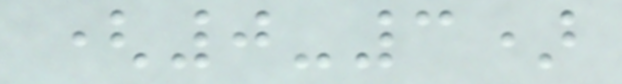(0-3)
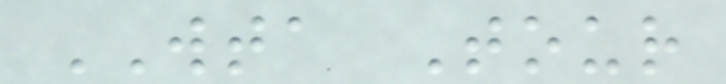WTA Tour
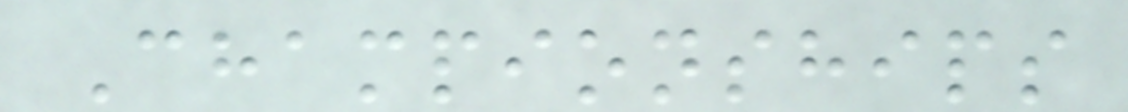Championships
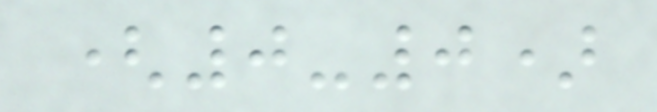(0-0)
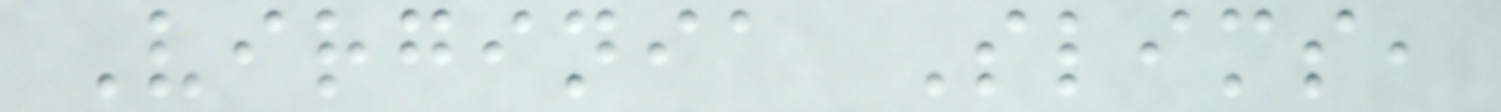Virginia Slims,
